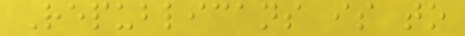Republicans is to
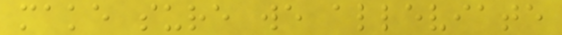make sure we alleviate
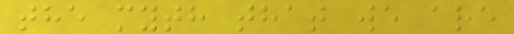the myth that we are
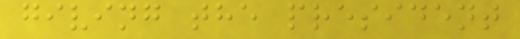giving the president
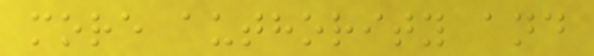more authority and
